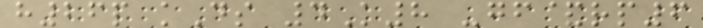h26p kDs 4K8 -gf&rp6
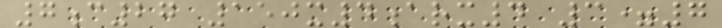7c27 150x4arx4 3=7
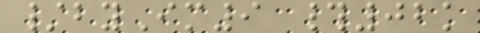/byIm9 #02k
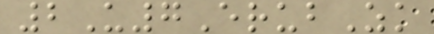2U7ErubZk
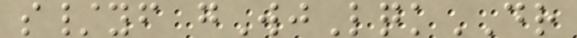s/yf gWjLqkDR
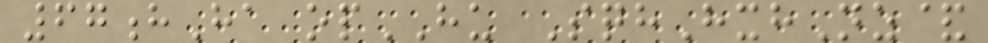67hHa opHU SqhHxhNz&
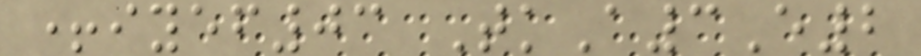+iyef03 TkA3E2
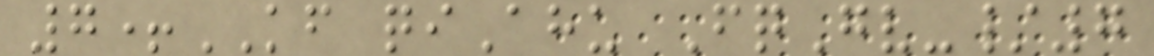7+KF qiAhu FqGv-/7
